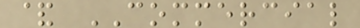& COMMERCIAL
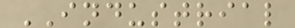INDUSTRIAL
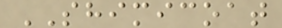SHIMICOAT
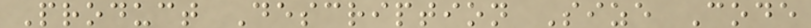Product Description Size Code
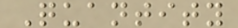Quantity
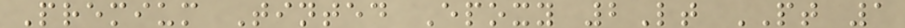Premium Tinted Epoxy 2Lt PT 1
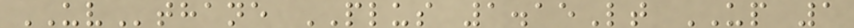UVthane PLUS 1.15Lt UP 1
